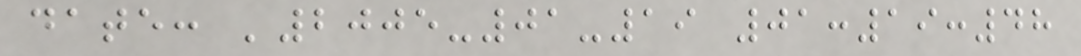date: '2005-01-19 01:19:48
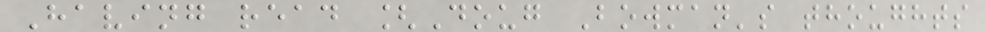Having read [Doug Bowman's thoughts
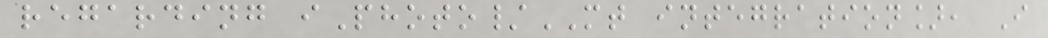regarding iPhoto/MT integration], I
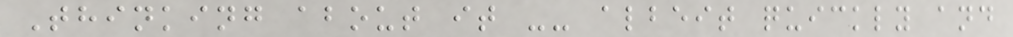Thinking about it -- albeit quickly and
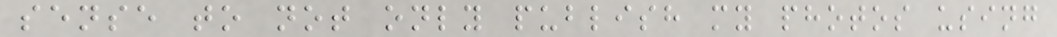sense to not only publish my photos using
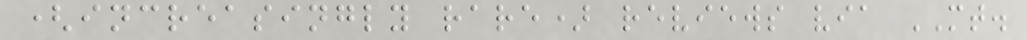(increasingly rare) reviews via MT.
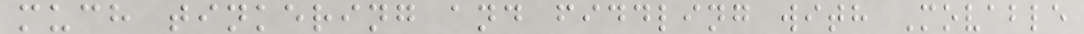much tinkering and fiddling with Movable
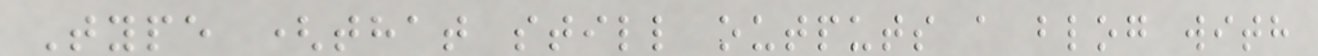Type (that still outputs a blog with
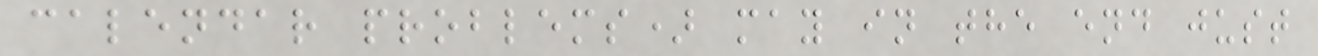calendar problems) may in the end just
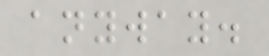anyway.
